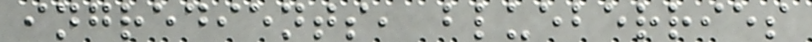ingredients, blueberries
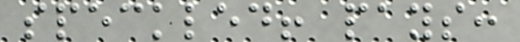speckled! pays:
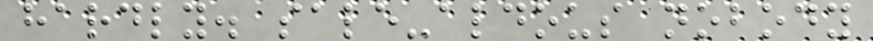hardly. sale-aldous nobody
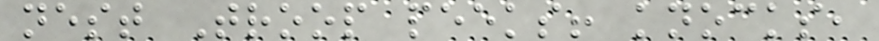nest Troop peeks! knocks,
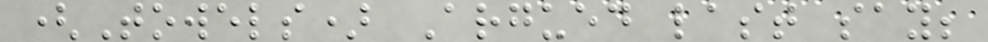(Towels) Argued last say;
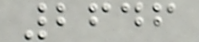2646
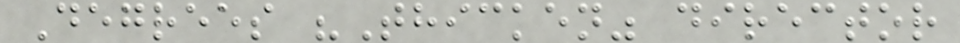Degrees "Thicken" director
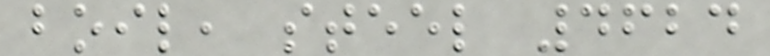boil, steel 4624
